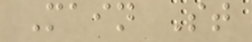Main St
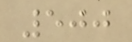500
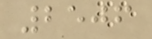2506
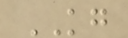KG
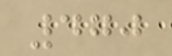470
